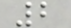2
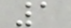1
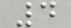4
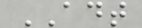ADT
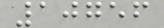10756
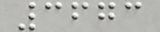3673
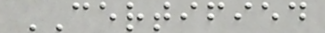CERTIFIED
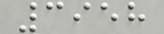3958
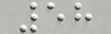58
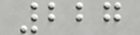227
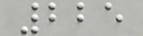225
